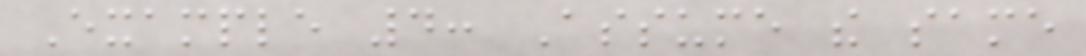Example 4: Assume the same
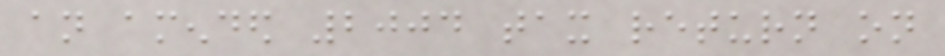an amended 2004 tax return on
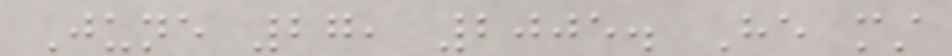June 27, 2005. He must
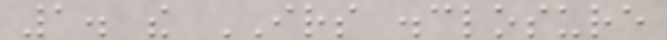1. the IRS disclosure
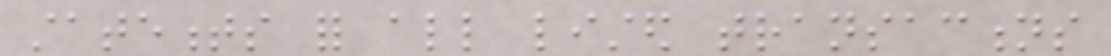statements for all listed transactions
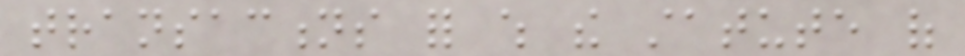transactions for which the statute of
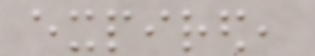expired,
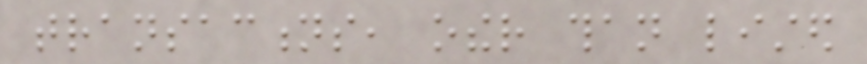transactions, other than listed
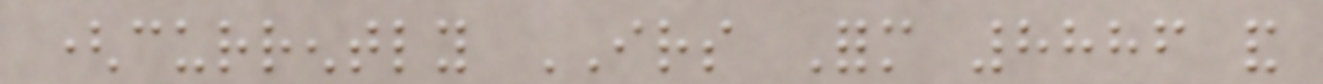(currently IRS Form 8886 and
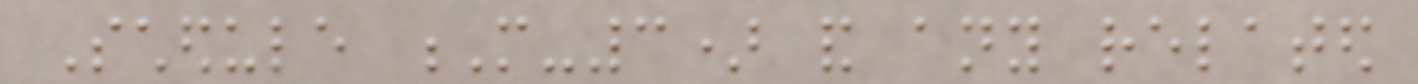Schedule M-3) and any related
